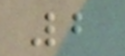2
